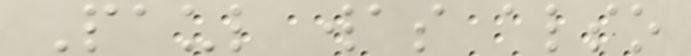Paul was also
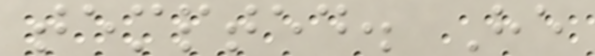tempted. He
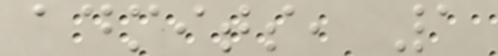admits, 1
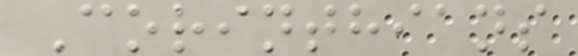Corinthians
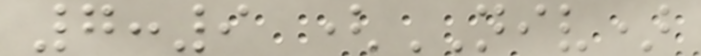7:9 (NIV)
